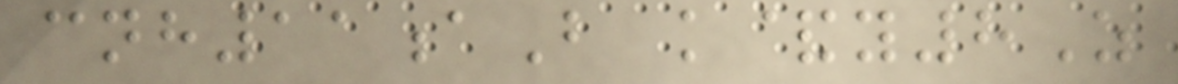cnh11aB k&y8Z
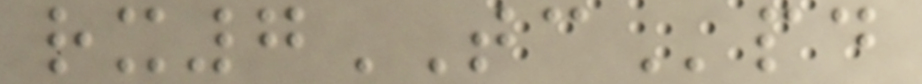rx7TCpd
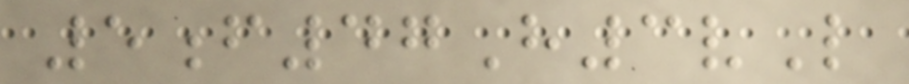5f47H3vL
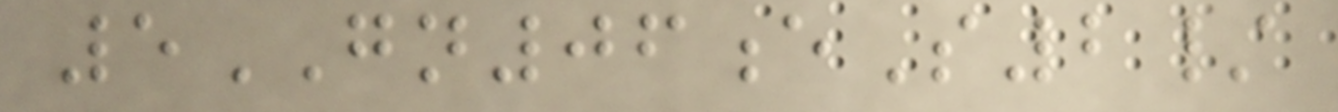5GN06eS2/
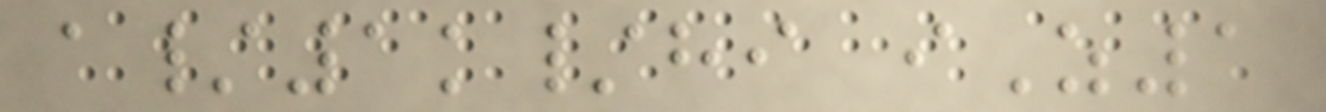a/1k/hi iZ1
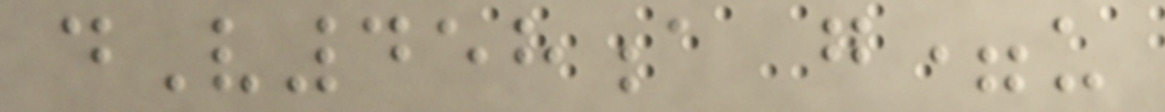dV458a g=u
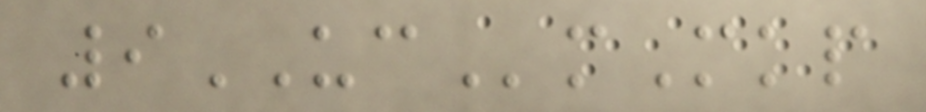9UCmMkp
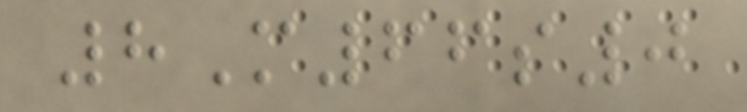8M66s0
